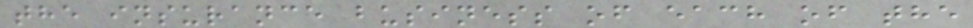the insurance business of each of the
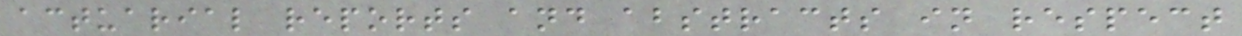actuarial reports and abstracts in respect
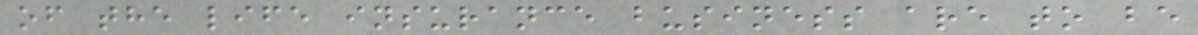of the life insurance business are to be
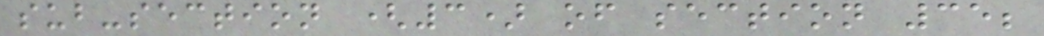sub-section (3) of section 35;
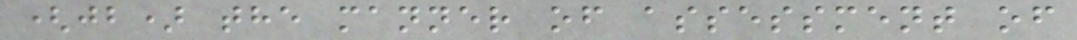(jb) the manner of assessment of
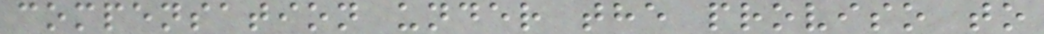compensation under the proviso to
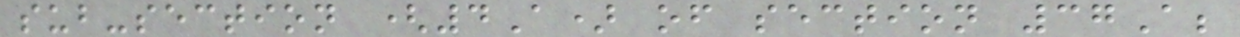sub-section (4A) of section 37A;
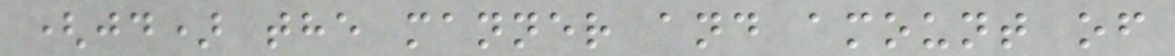(jd) the manner and amount of
